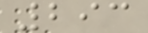293
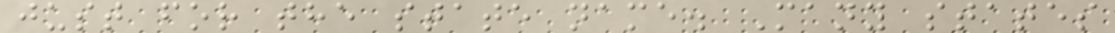just for the state name. Many states
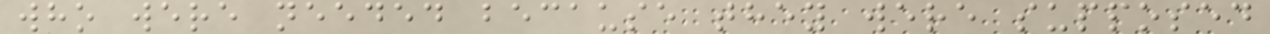who were needed because they were supposed
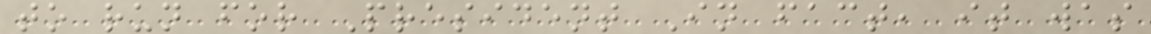to run for President In fact, it was
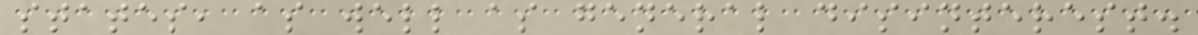states, as well as general disinterest.
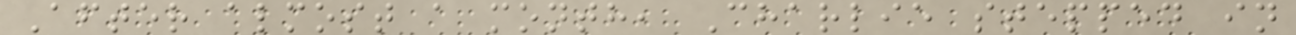After almost a month, Charlie stepped in
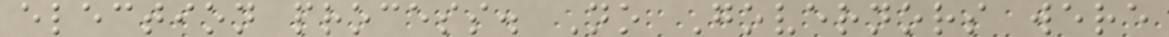election process. No Governors were
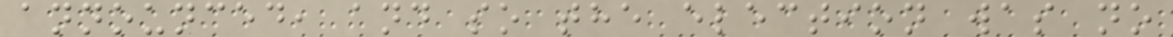announced, and so the election was no
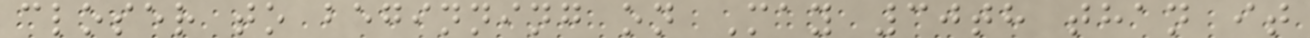closer to beginning on May 30th than it
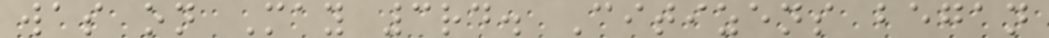was on May 3rd. Citizens began
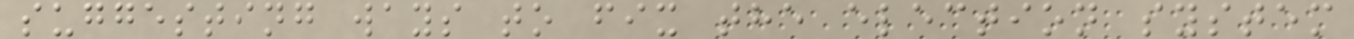suggesting ways to fix the election system
